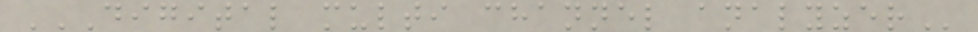DIGITAL MULTI CHANNEL ANALYZER
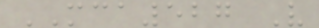MCA527 V
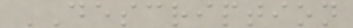DESCRIPTION
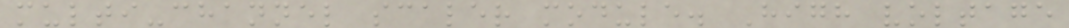multi-channel scaler module. High voltage
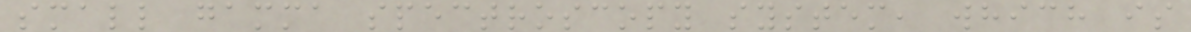small gamma spectroscopy system, which is
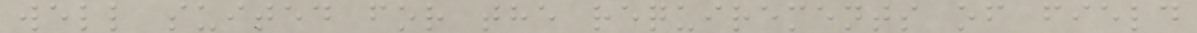well suited for the requirements of field
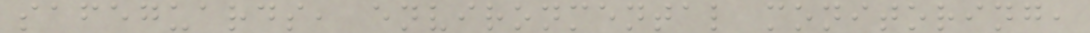safeguards, environmental monitoring,
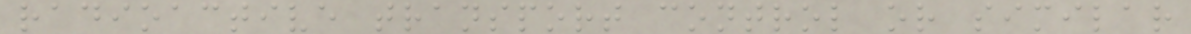radioactive transport control or similar
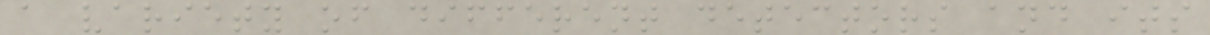a variety of different detectors and its
